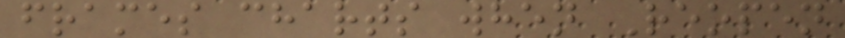frames charts when Reopen
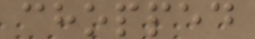chopped
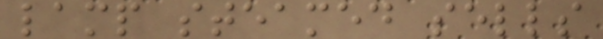lamp steamed sells
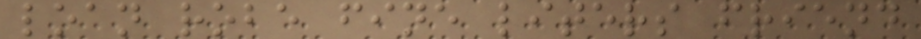loan robe fine liters friend
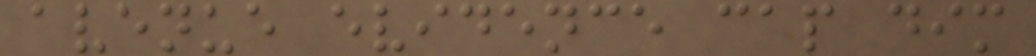avenue evidence cap dim
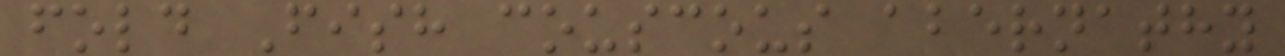fold Fish couscous abernathy
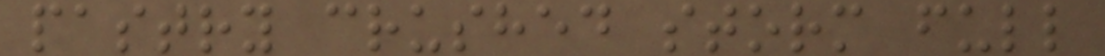pastry crushed storm full
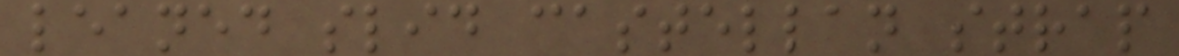leaned slid castellan strap
